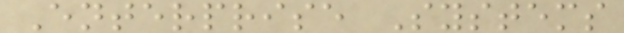Enterprise Systems
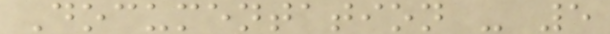Documentation - 5
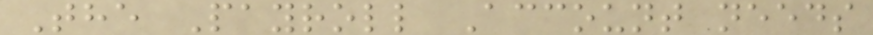The Payroll Account needs
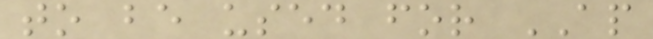to be used for AP
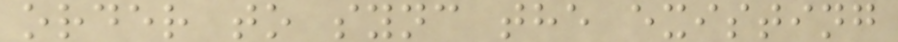order to sync the existing
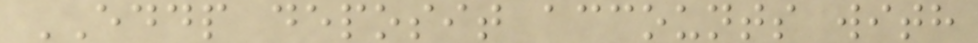EDDP deposit accounts with
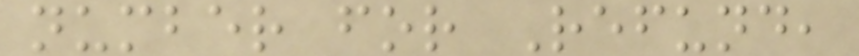number for Refund,
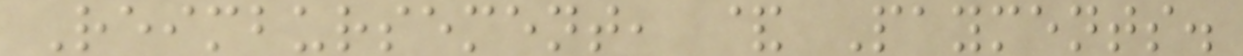Reimbursement, & Payments.
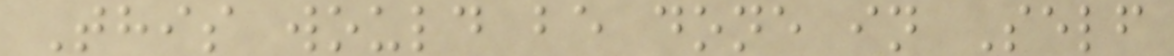This would be done in Self
